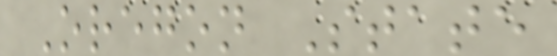Oregon State
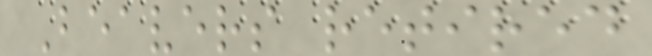Beavers retired
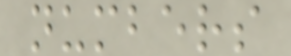numbers
